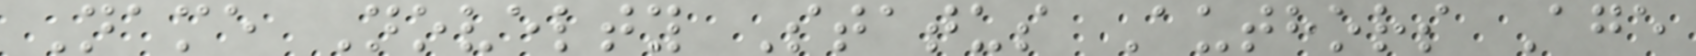Name Novelty Status Authors Age
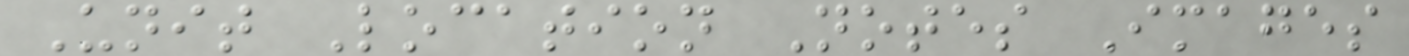Unit Location Notes Images
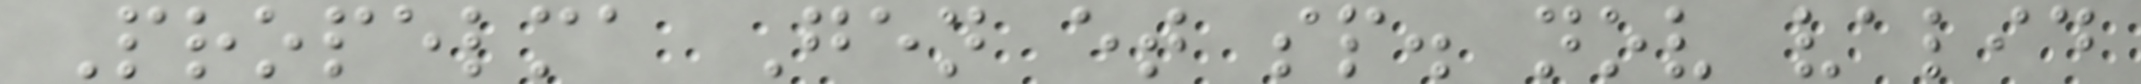Propelma Gen et sp. nov valid
